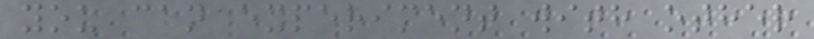you can experiment with other
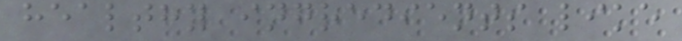healthy ingredients like
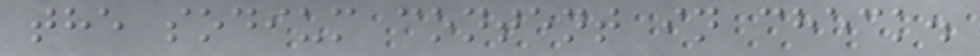the sodium content in check.
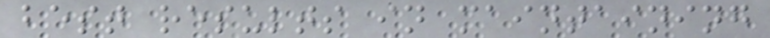best results in maintaining
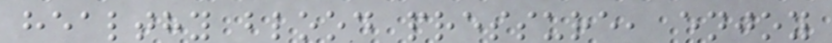healthy blood pressure, enjoy
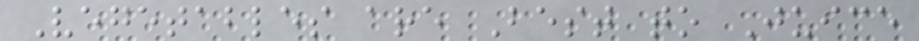Vegetables are Best to Juice
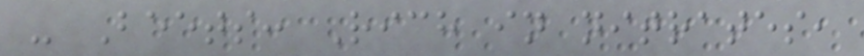- Beets: Rich in nitrates,
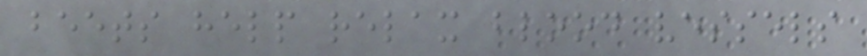beets help relax blood vessels
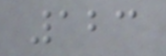123
